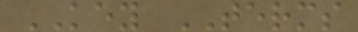KEY TERMS
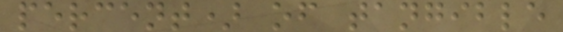percent) of tangible
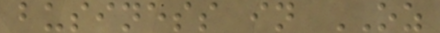business in OZ
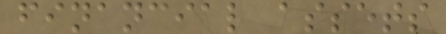financial assets
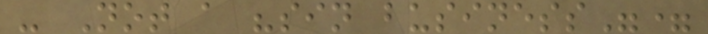- Not a "sin business"=
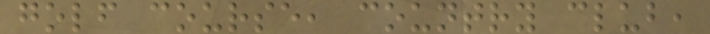golf course, country club,
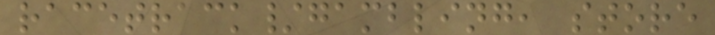racetrack/gambling, store
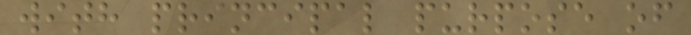with principal purpose of
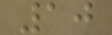10
